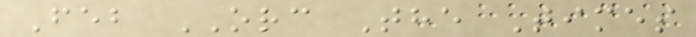Feb ORC The Times
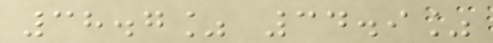38.7% 34.9%
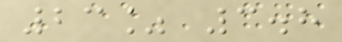23% 3.8
